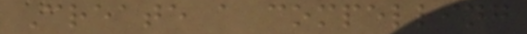Create a compelling
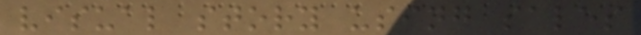visual story using sales
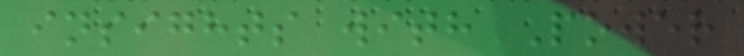insights with Power
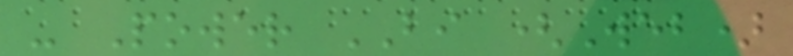- Power BI (Web)
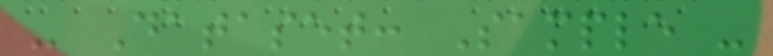- Dataset: Sample -
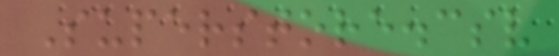Superstore.csv
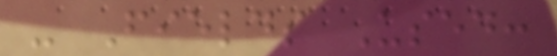- Fields Used:
